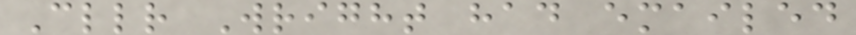Cllr Wright had emailed
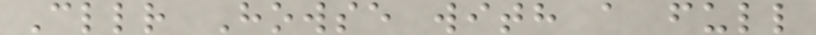Cllr Howse with a full
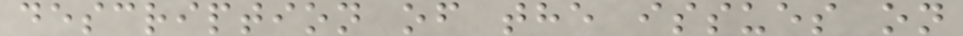description of the issues on
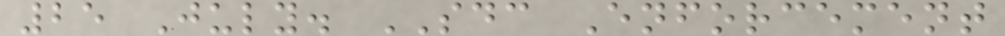25 July. SDC Enforcement
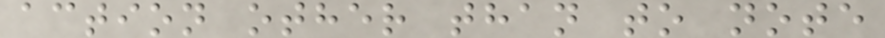action other than to note
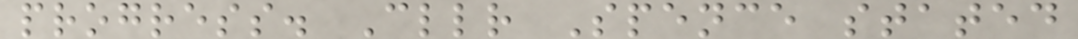progress. Cllr Spence stated
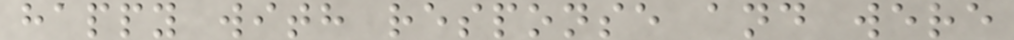happy with response and were
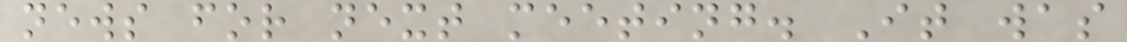news for next meeting. It was
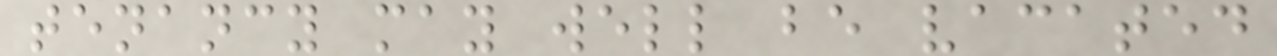tenancy may well be vacated
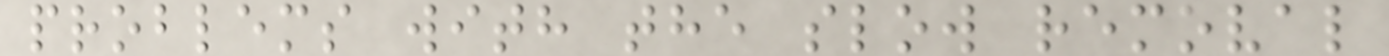problems with the slow removal
